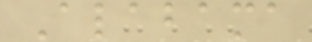Alabama
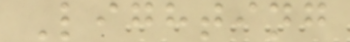Lighting
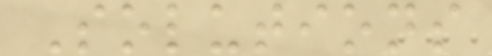Solutions
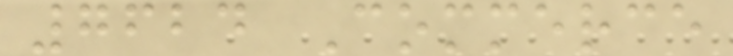7624 Commerce
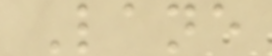Lane
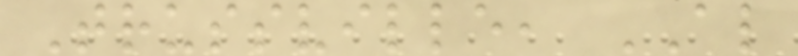Trussville, AL
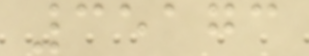35173
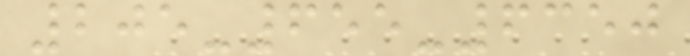205-655-6350
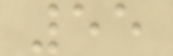55
